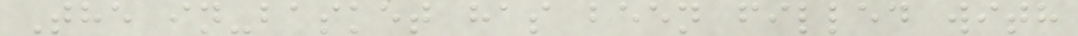The in-basket has been filled with
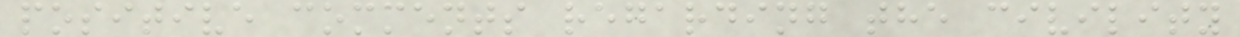positive comments regarding the civility
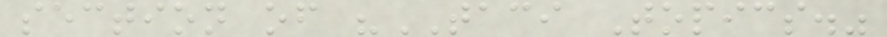section of "TACI Topics."
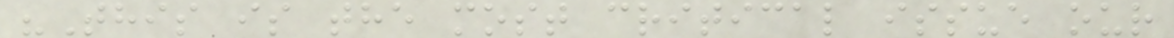"This is the most critical issue our
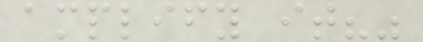amplify it?"
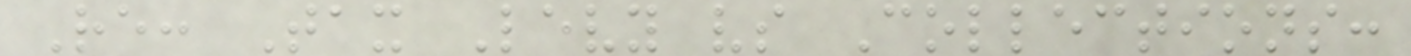Re: Tax Levy vs Collections:
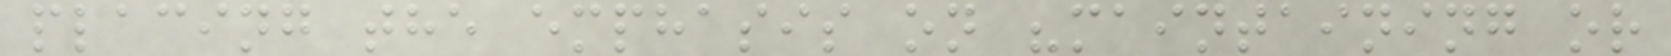placing the emphasis on "maintaining or
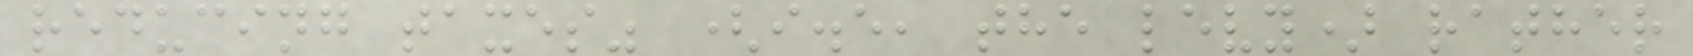reducing taxes" (i.e, the levy) rather
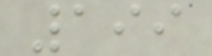199
